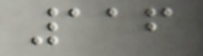116
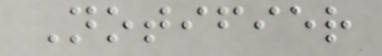Notifier
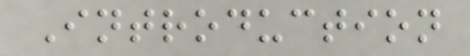Introduction
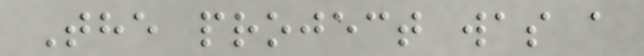The project was a
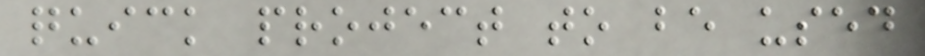quick project to be used
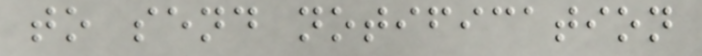to send notification
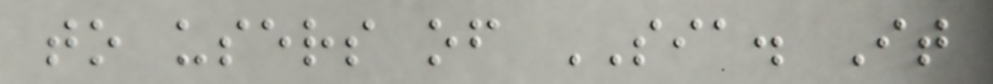to users of SIA. It
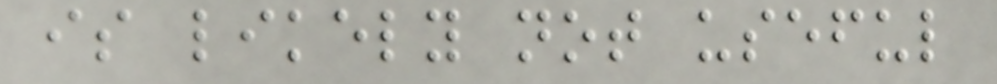is likely not useful
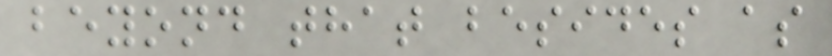beyond that besides as
